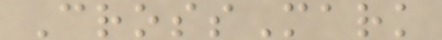CrossMark
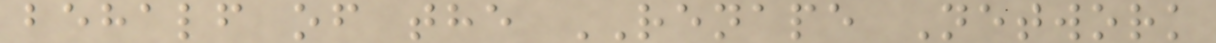behalf of the RENAPE Network
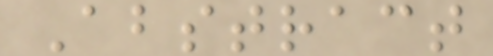Abstract
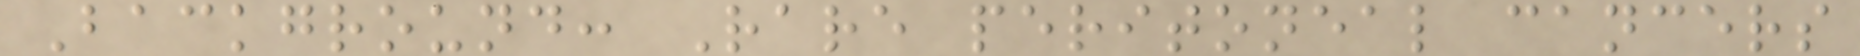Background: Rare peritoneal cancers
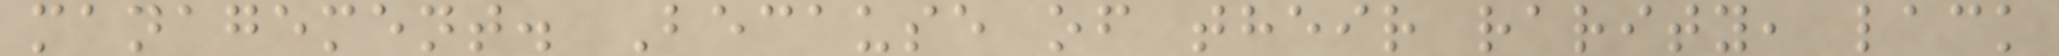management. Because of their rarity, lack
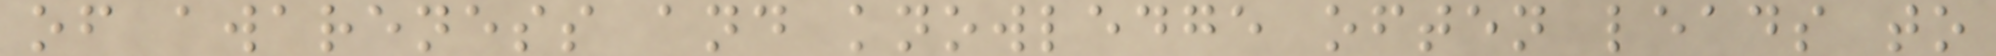of awareness and knowledge often leads to
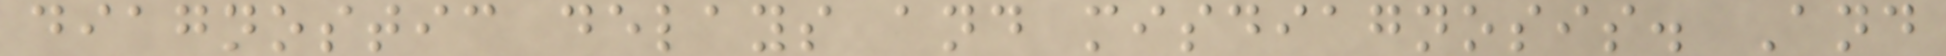diagnostic delays and misdiagnosis. And
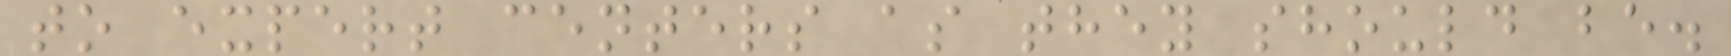to expert centers as they should be.
